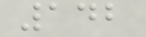142
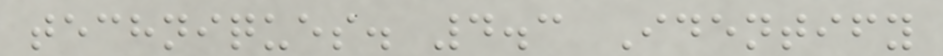techniques. 4.3 Identify
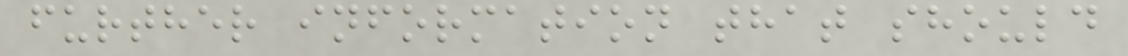further information that should
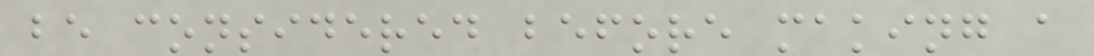be considered before making a
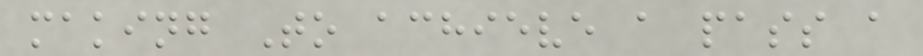making To achieve a pass a
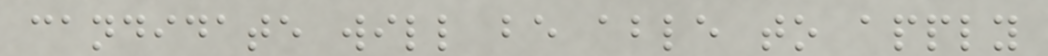candidate will be able to apply
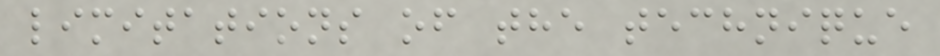limitations of the technique
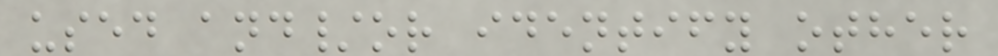used and/or identify other
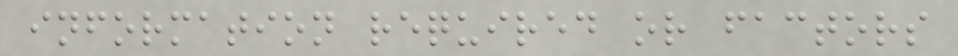information required or factors
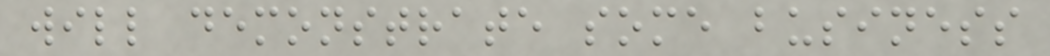will demonstrate some business
